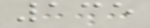135
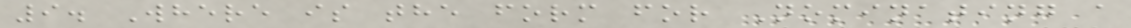9. Where is the form for Nominating a
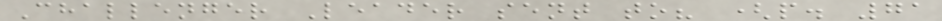Challenger Leader sent to? (p. 71
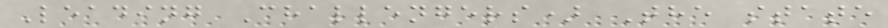Leading Challengers) The state
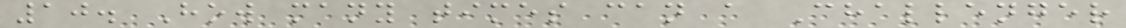10. How many times can a Challenger
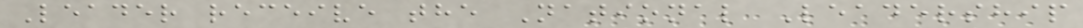Leader receive the National Leadership
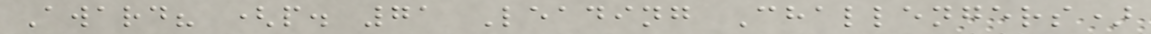Award? (p. 71 Leading Challengers)
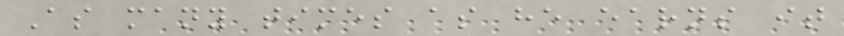As many times as he earns it
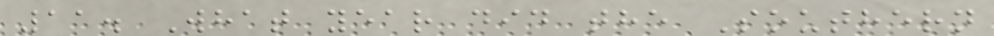11. What year did the Southern
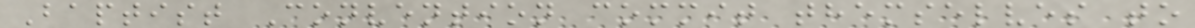Baptist Convention commit themselves to
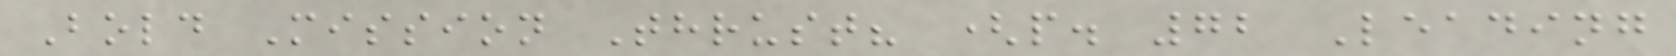Bold Mission Thrust? (p. 72 Leading
